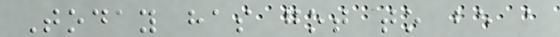Today has got to be a
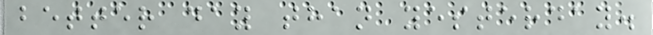better day than yesterday.
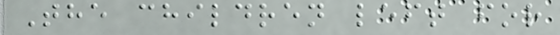The children left for
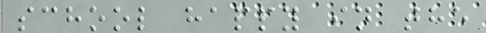school happy in the
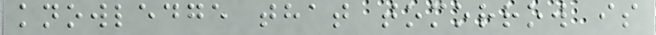knowledge that tomorrow is
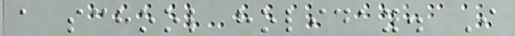a school holiday. I
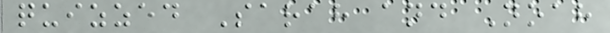quizzed Sarah and Noah
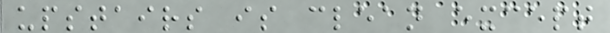upstairs is clean except
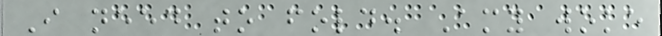I need to fold. Amy woke
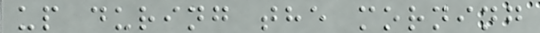up during the morning
